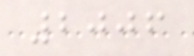2006
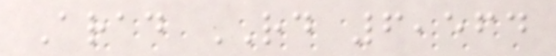Arad RD 6,564
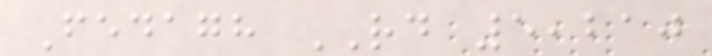Fedagh RD 5,210
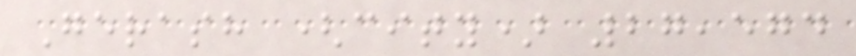Gerash (city) 27,574
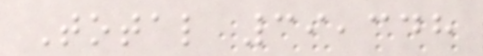Total 39,348
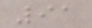91
